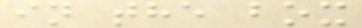in the box
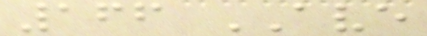166 AVE
